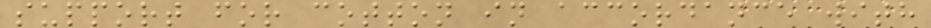support for cotton in accordance with
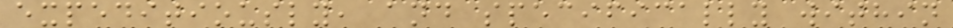expeditiously, and specifically within
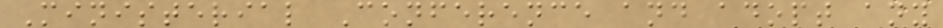Ministerial Conference and adopt any
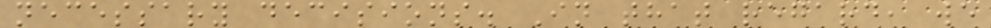necessary decisions. In that regard, we
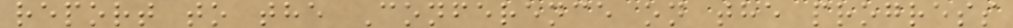report to the Conference on the progress
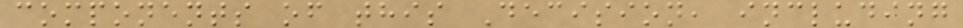components of this Decision, including
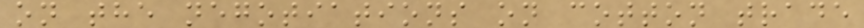on the negotiations on cotton trade
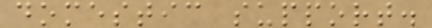domestic support.
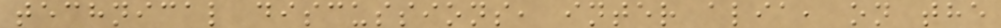technical discussions, inter alia, on the
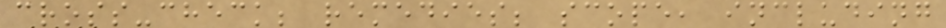cross-check; remedies; scope, including
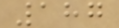187
